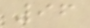96
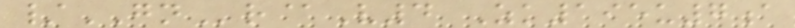/GNr@V4 Zk195u7a
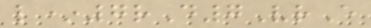l*7rD7VrE
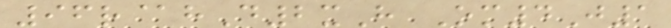96r@hD2xH Om4J1
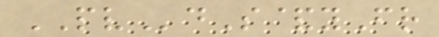PVdS&yFr
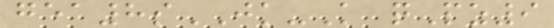gea8sJK-K qPz9
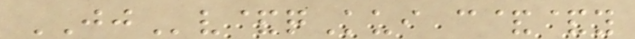JJv&qKui c&&y
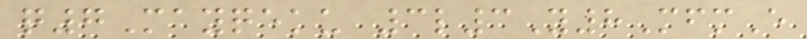q7Mayqeku 3l3Y8MfmE
